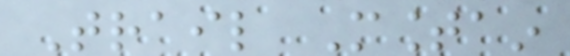Trail Mountain
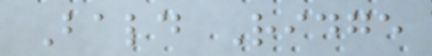Bald Ridge
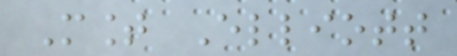Mount Elliott
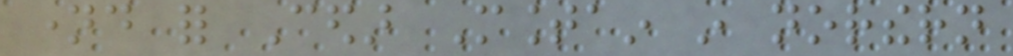named for Cedar Mountain in northern
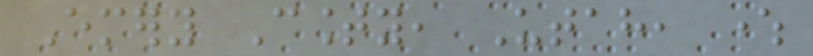Emery County, Utah, where
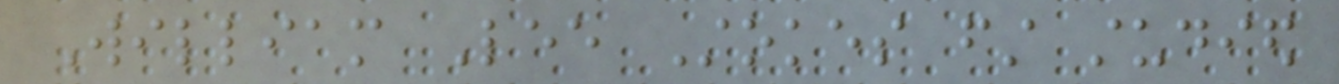William Lee Stokes first studied
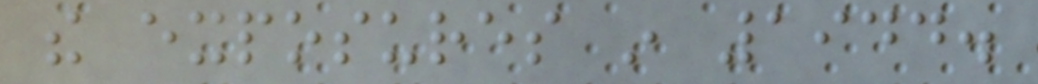the exposures in 1944.
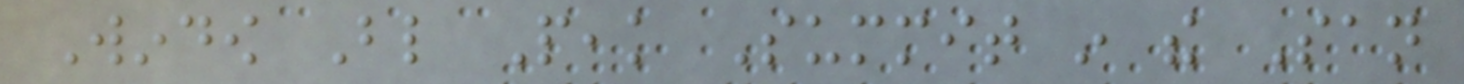Window Blind Peak Summit in the San
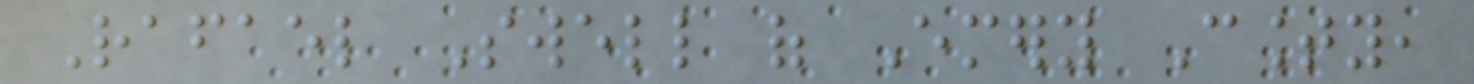Rafael Swell of Emery County,
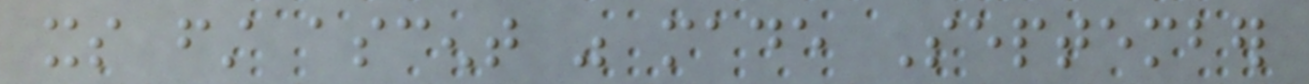its first ascent was made September
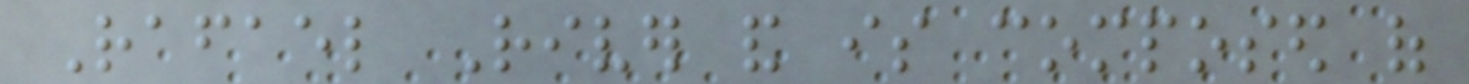Rafael River and is composed of
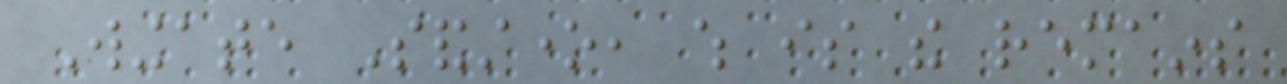Wingate Sandstone, which is the remains
